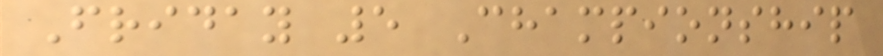Friday 5 Championship
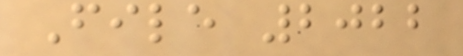File 2022
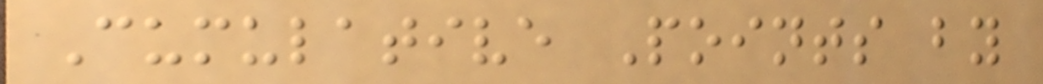Cumulative Points by
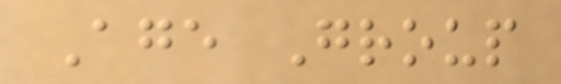Age Group
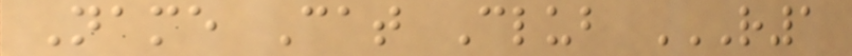Name Cat Club R1
